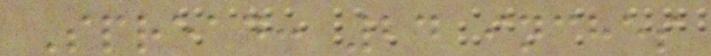Spread: 24 inches
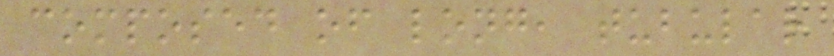composed of long, tubular
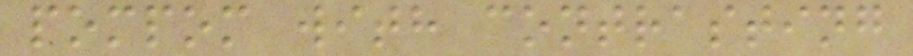pompom with contrasting
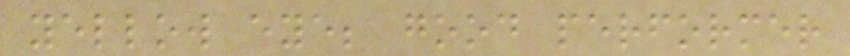yellow eye; good performer
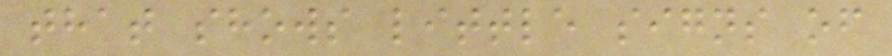that shows little signs of
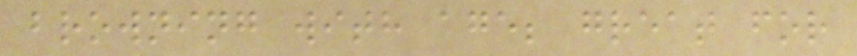browning with age; great for
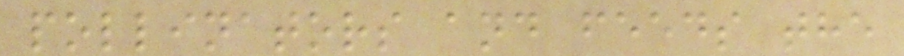pollinators and feeds the
